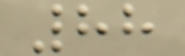88
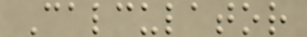Calculator
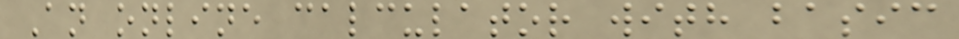An online calculator with basic
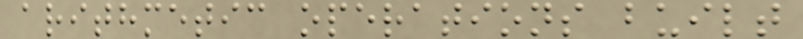arithmetic operations built
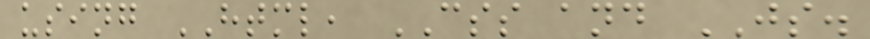using HTML, CSS and JS.
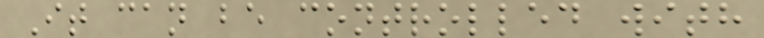It can be controlled with
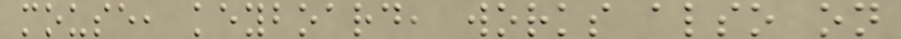mouse, keyboard, works also on
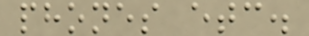phones etc.
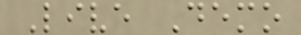Live Demo
